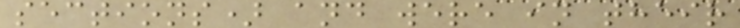sections) and were in their
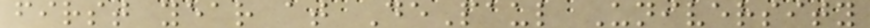first year at DePaul University
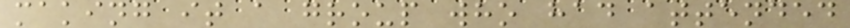making it a group who had attended
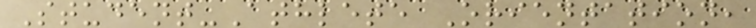Student-Athlete Orientation,
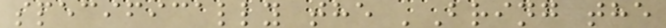specifically the 'Bring the
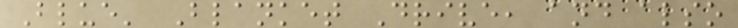Blue' Blanket Drive, and also
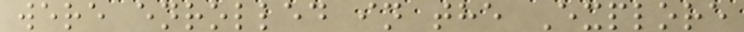were enrolled in the Explore
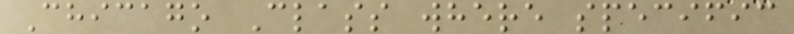Chicago Class where specific
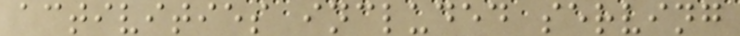activities included serving
